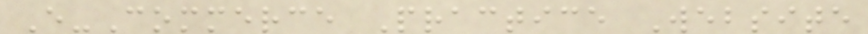E-Commerce Practice Website
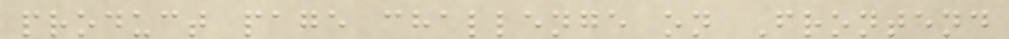product page challenge on Frontend
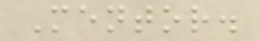Mentor.
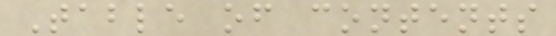Table of contents
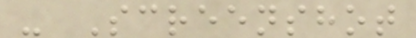- Screenshot
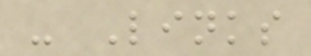- Links
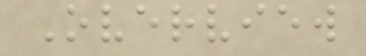Overview
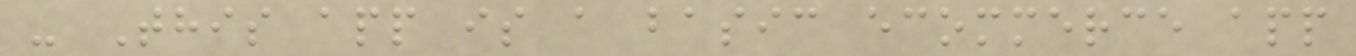- This app is a basic ecommerce app
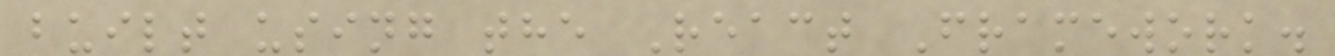built using the React Framework.
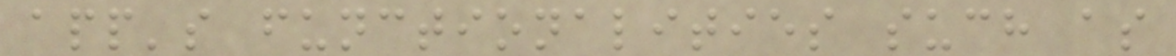app's functionalities such as
